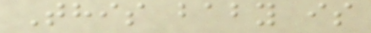This baby is
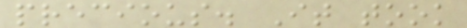precious. It took
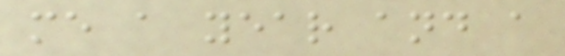me a year and a
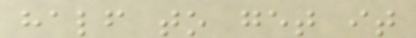half to get it
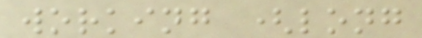working (long
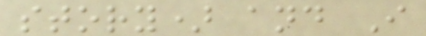story) and I
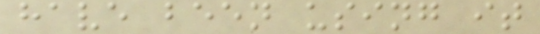have been using it
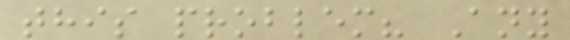this problem? Any
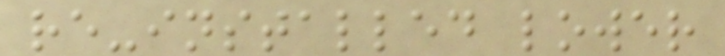re-installed lower
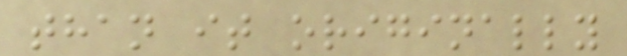than it originally
